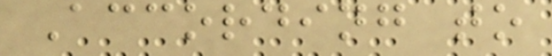According to
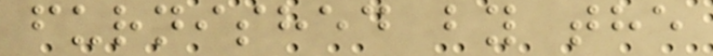furnished by the
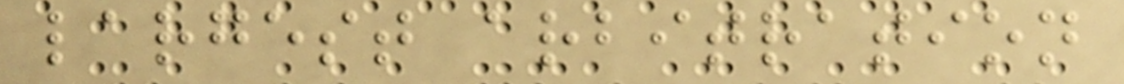largest arbitration
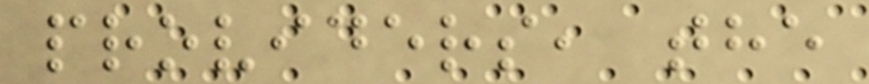providers, the
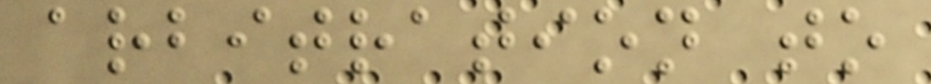arbitration to
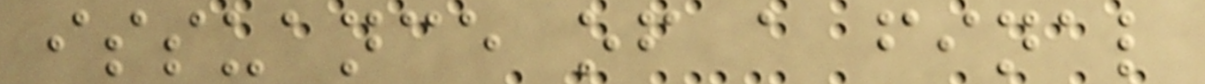issuance of a final
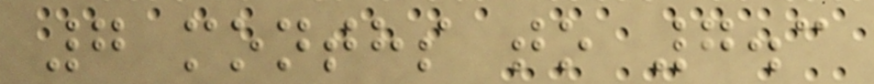7 months to 7.3
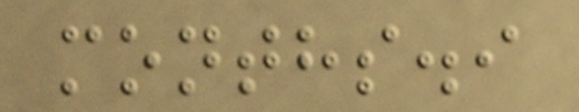months.i
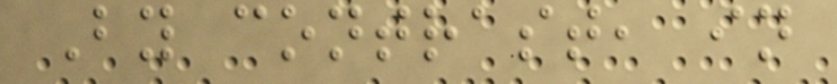By contrast, in
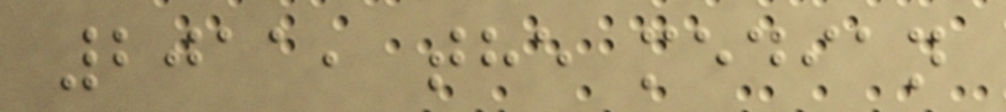2011, the median
